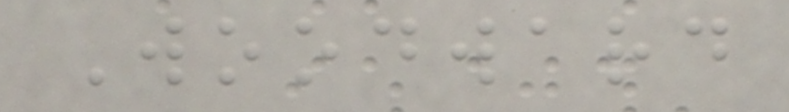Woodward
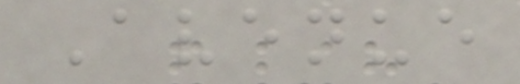Avenue
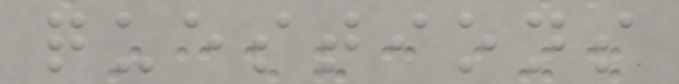questions
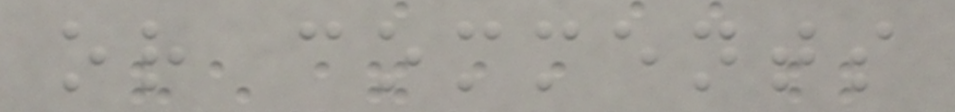or comments
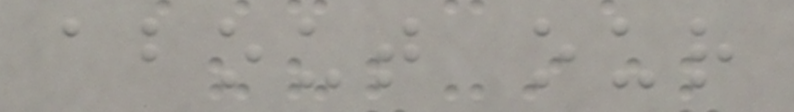about our
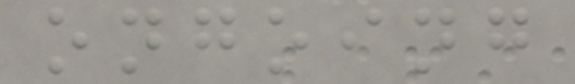ongoing
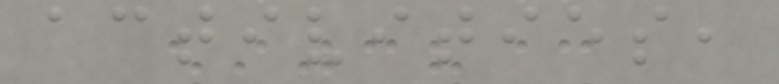activities,
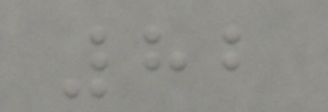82
